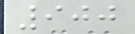900
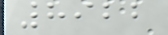8922
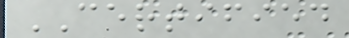CERTIFIED
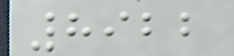8922
